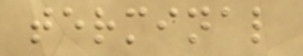terminal
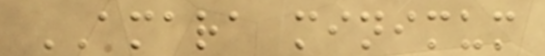AMARA minimum
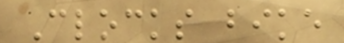Clocks bike
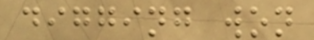digging won
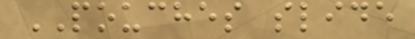POUCHES slide
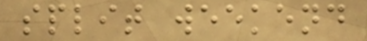split weekend
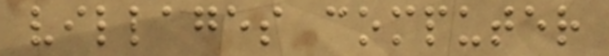villages computer
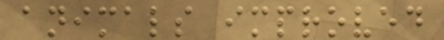animals improved
